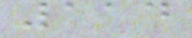114
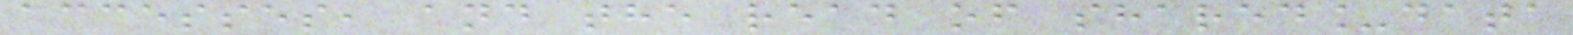accesses, and the read of shared_data
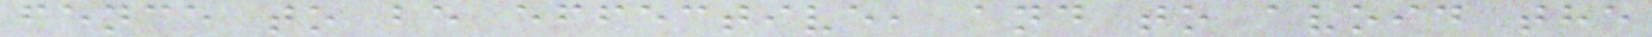fence to be effective, and to avoid the
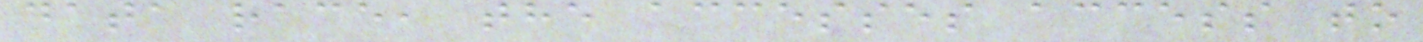data race, the accesses access to
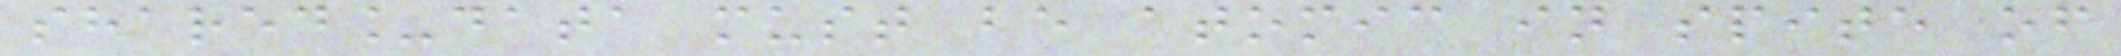shared_data must be atomic in spite of
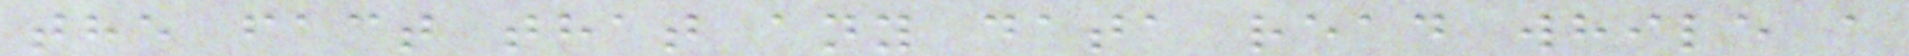the fact that any data read while a
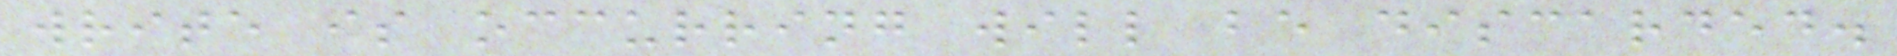write is occurring will be discarded.
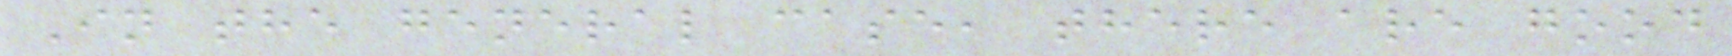In the general case, there are good
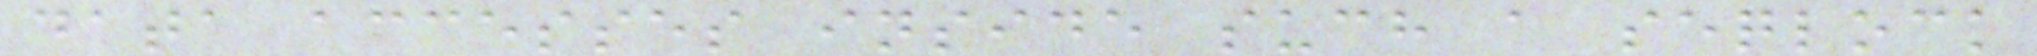data accesses inside such a seqlock
